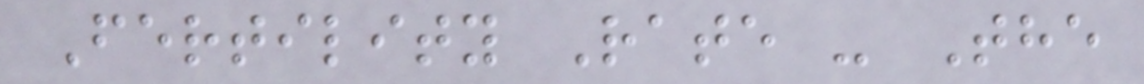Fertility Rate - The
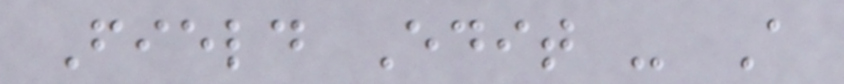Field Edit - A
